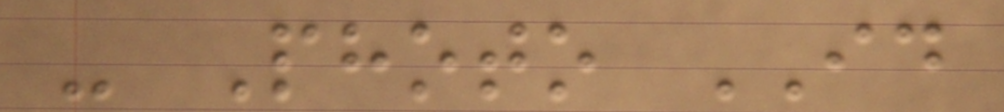- Photo ID
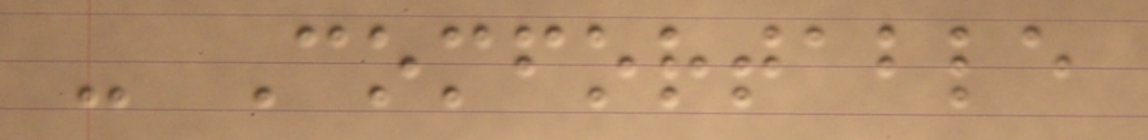- Comfortable
